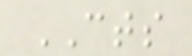CTS
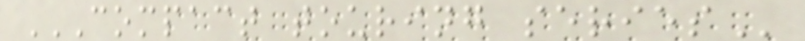COMPACT TOURING SERIES
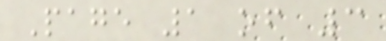Page 1 of 3
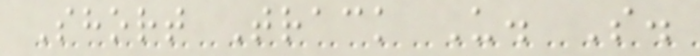Short Track U. S.
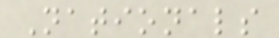Nationals
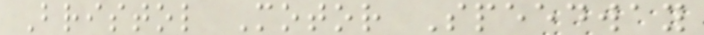Bristol Motor Speedway
